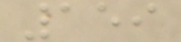159
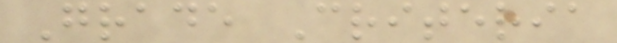Grade Criteria
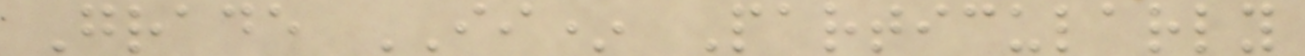Grade II* Particularly
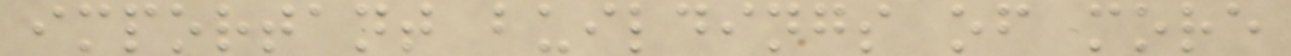important buildings of more
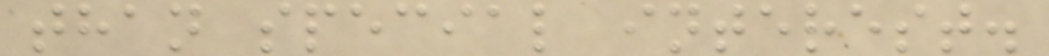than special interest.
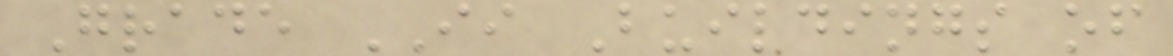Grade II Buildings of
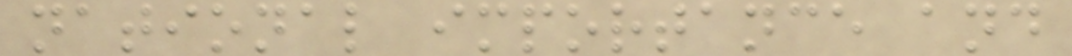national importance and
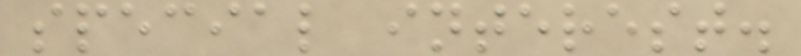special interest.
